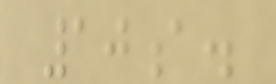10a.
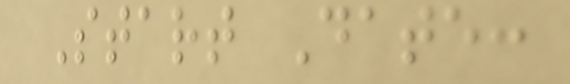Start Date:
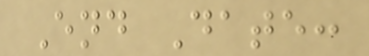End Date:
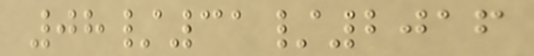08/31/2016
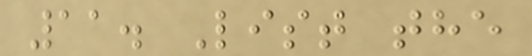11. List the
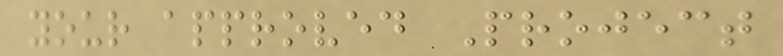your approved Project
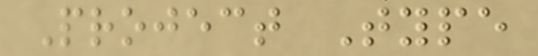Project Type
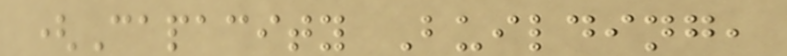(Capacity Building,
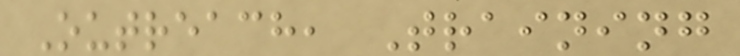Outreach, Training
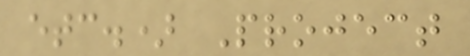etc.) Project
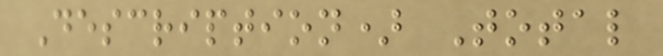Description) Total
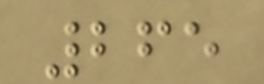265
